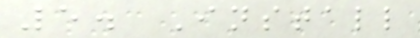5. Install
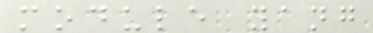module yang
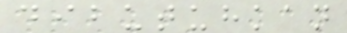dibutuhkan
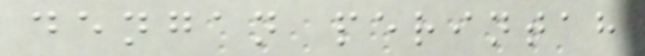dengan perintah
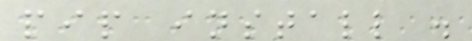pip install .
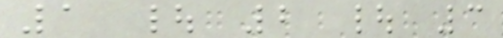1 | 2 | 3
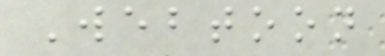Webtoon
